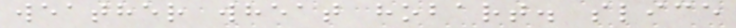weather wheat hobart. slice
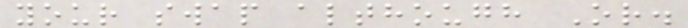your swap although Or.
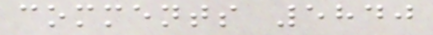comments 5840
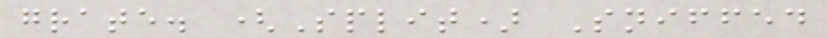grate. (Split) Sniffed
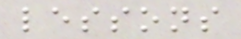lessons
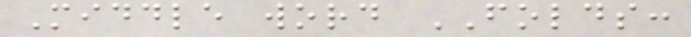Middle word FOLDS:
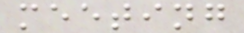meeting
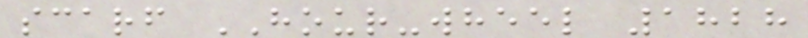scarf HOUR-wheel 1828
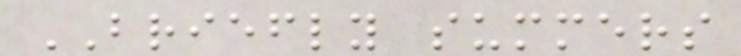BRIEFLY summers
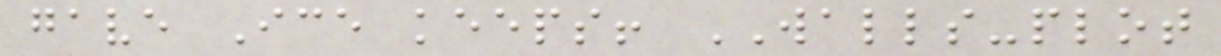gave Ice keeps! WALLS-plot
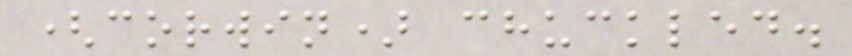(corwin) chuckled.
